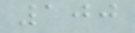100
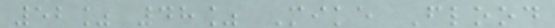52% 48% Mike Flood
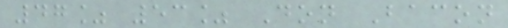47% 53% Don Bacon
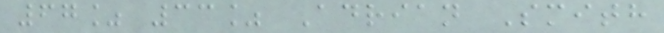67% 33% Adrian Smith
